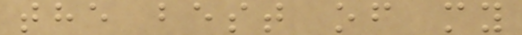the best of my
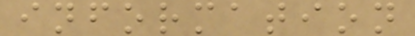information
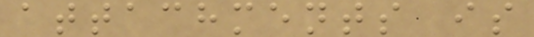attachments is
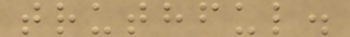truthful.
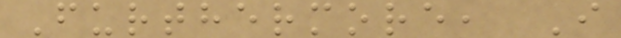Furthermore, I
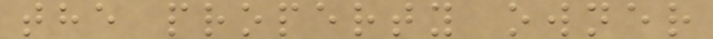the property owner
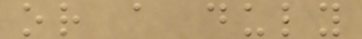or a duly
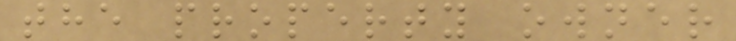the property owner
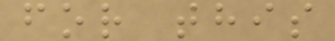for this
